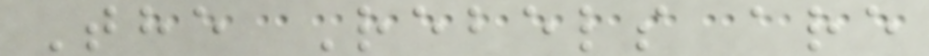The Rebels are
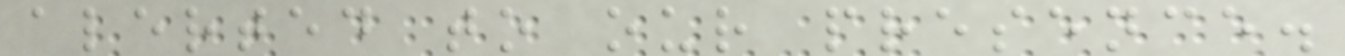alerted to our presence.
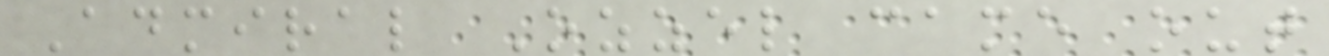Admiral Ozzel came out
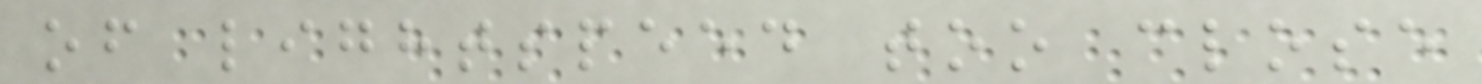of lightspeed too close
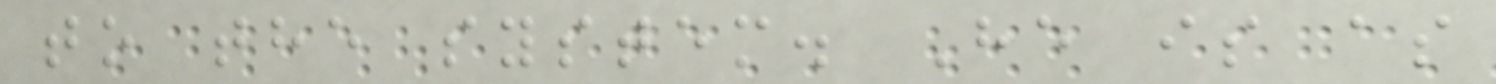to the system. He is as
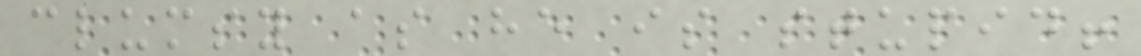clumsy as he is stupid!
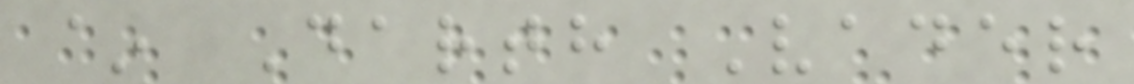~ Darth Vader
